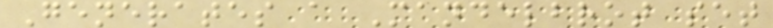Generates a Mandelbrot set
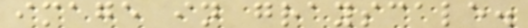image in grayscale.
